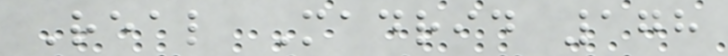Real Madrid 178
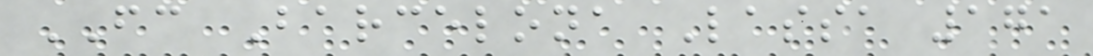FC Barcelona Lassa 171
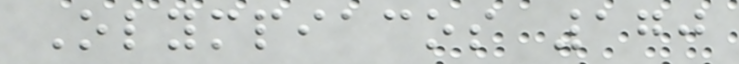Olympiacos 170
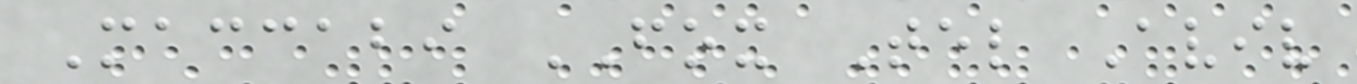Maccabi FOX Tel Aviv
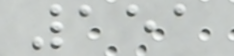151
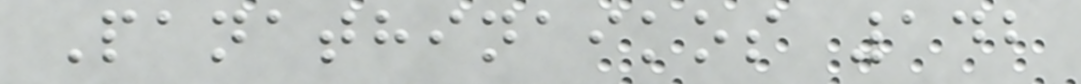Panathinaikos 142
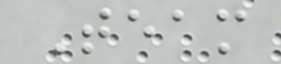Team
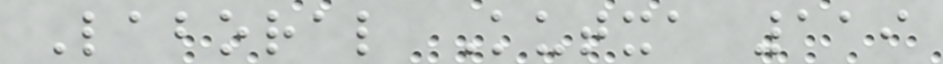Laboral Kutxa 119
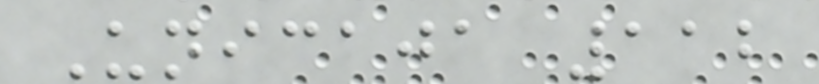Unicaja 112
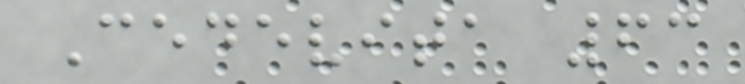Cedevita 63
